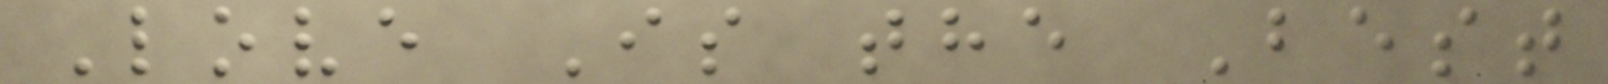Love Is the Best
